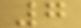7
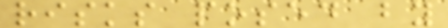risks posed by
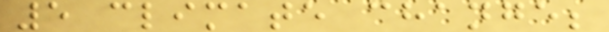5 climate change;
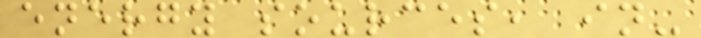energy sources, in-
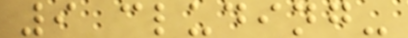9 cluding-
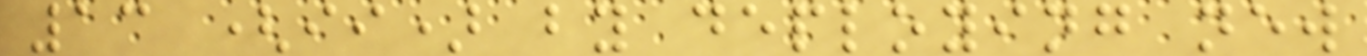13 (ii) by deploying new
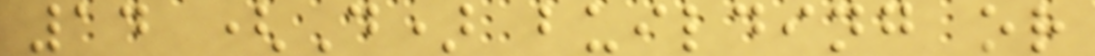14 (D) building or
